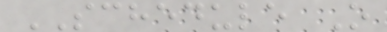SCHEDULE O
